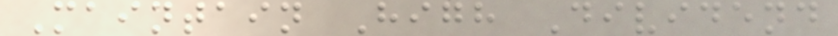Maintain High Dividend
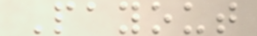Payout
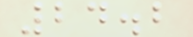24.2
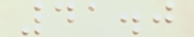41.0
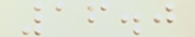16.0
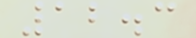12.3
